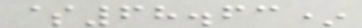$68.63*
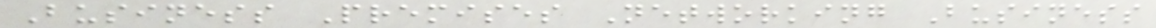Business Premises Networking Business
